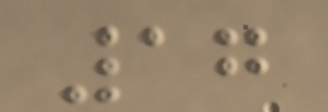17
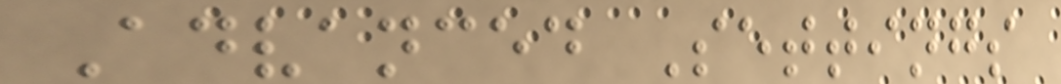Advanced Settings
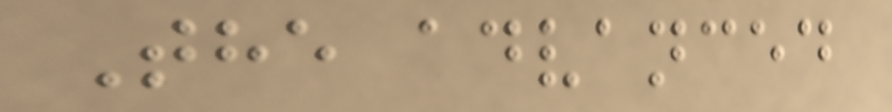The advanced
